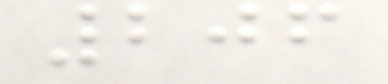206
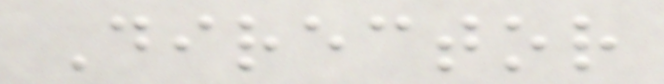Director
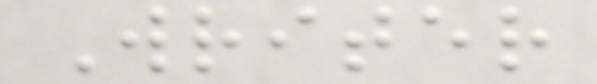Writer
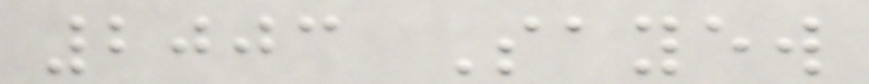2003 Sayew
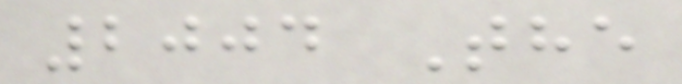2004 The
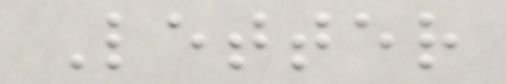Letter
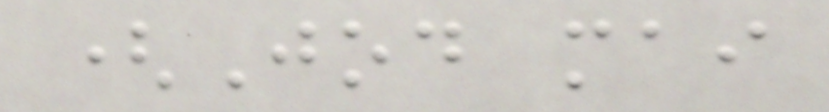(Jod mai
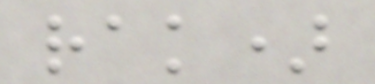rak)
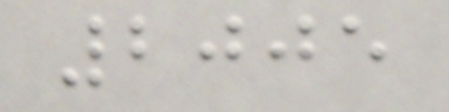2005
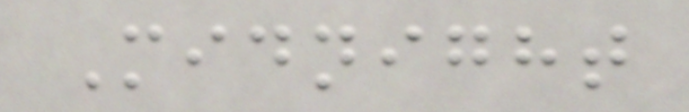Midnight
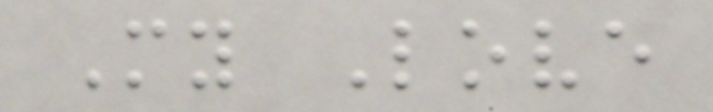My Love
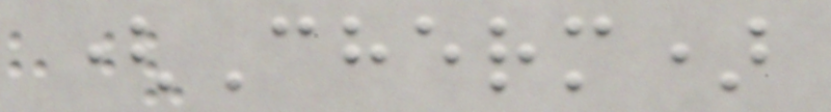(Cherm)
